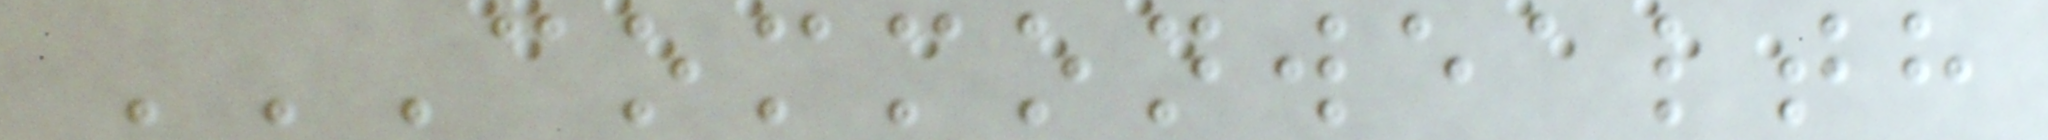COMMONWEALTH
